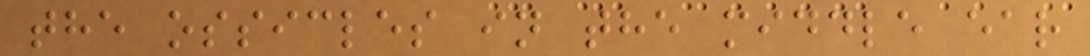the ossicles in the middle ear
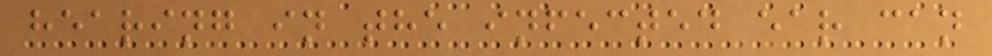hearing in the infected ear can
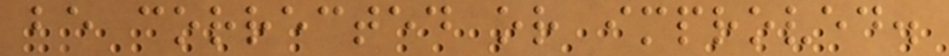be corrected or improved.
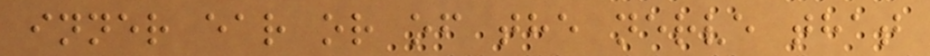inner ear or of the nerve that
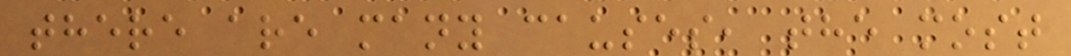there are many causes, the most
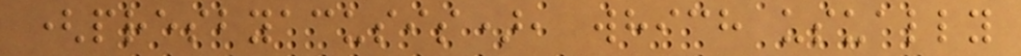(presbyacusis), which usually
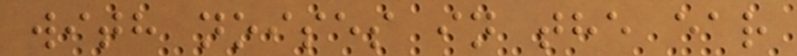with noises in the ear
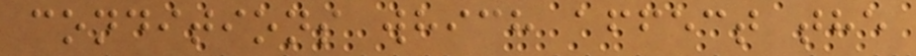conditions which affect the
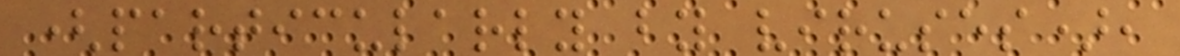(particularly by viruses),
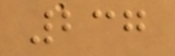237
